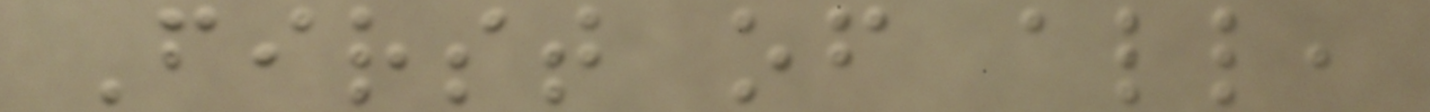First of all,
